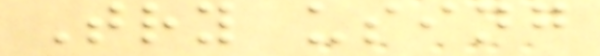Try using
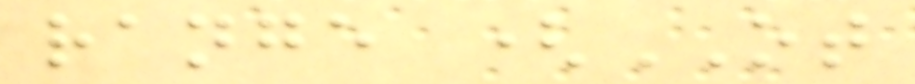range (OT
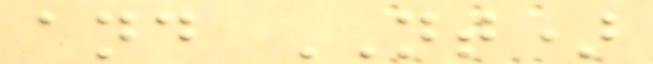and NT)
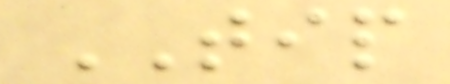TIP
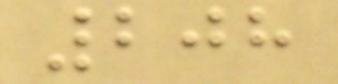208
